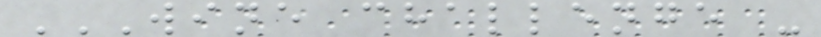WINE CHALLENGE -
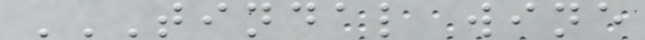TINDAL WINE
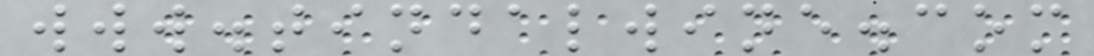www.tindalwine.com
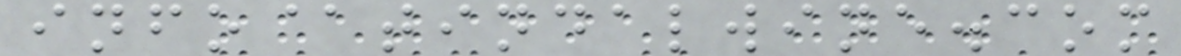info@tindalwine.com
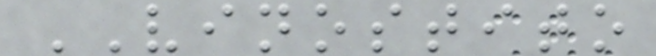VINOSTITO
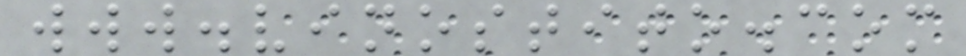www.vinostito.com
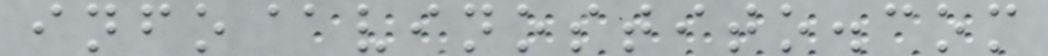info@vinostito.com
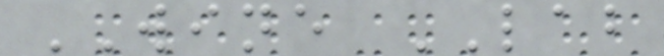WINE LAB
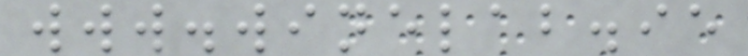www.winelab.ie
